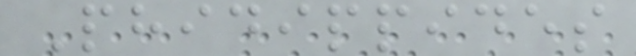Phidippides
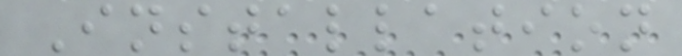Installation
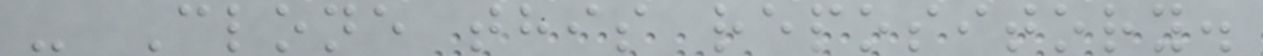- Clone this repository.
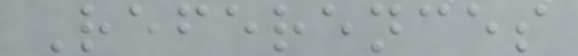References
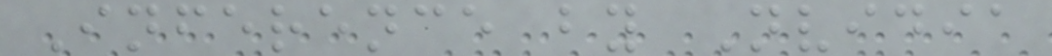Inference by Nvidia
